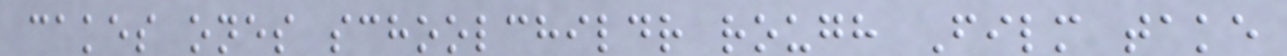cakes ones schoolchildr rough Film take
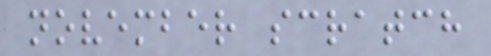november scratch
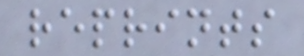reprints
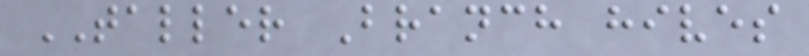TALLER Branch hives
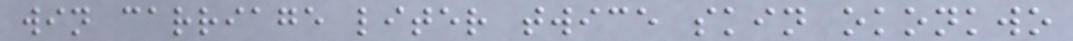win carriage liter twice skin okonkwo
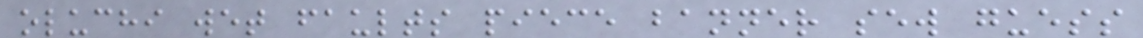oluchi wet faults piece banner sew guess
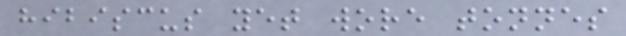hibiscus yet wore tonnes
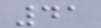41
